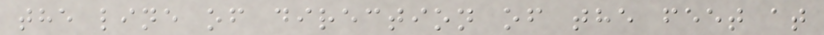the line of direction of the feet at
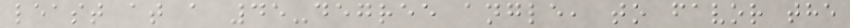least at a 45-degree angle, to favor the
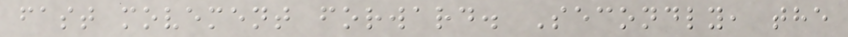fast movement forward. Secondly, the
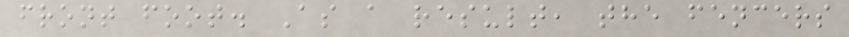front foot. As a result, the fencers
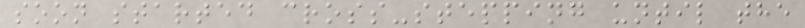soon started cross-stepping until the
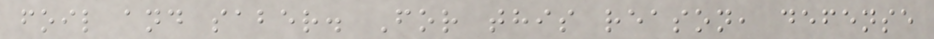foil and saber. For this reason, defense
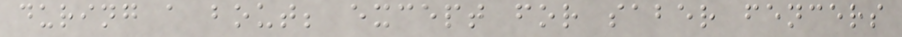during a bout; except for saber fencers
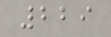229
